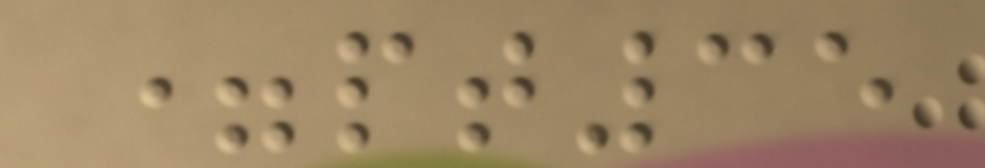=pt35
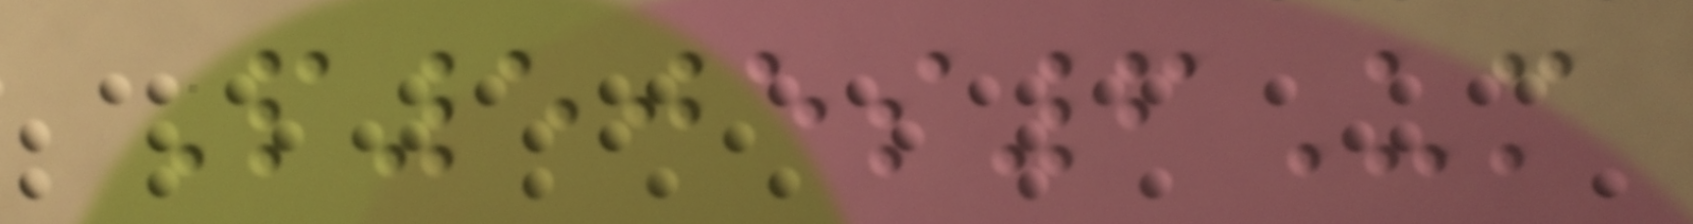P505s6Um
